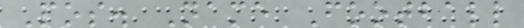Pos. Name Football
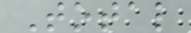Total
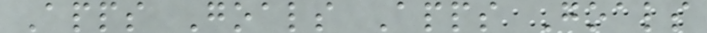Apps Goals Apps Goals
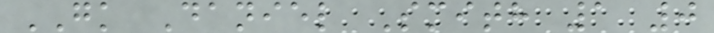GK Daniel Smith 1 0
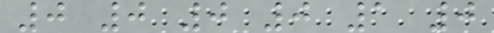0 0 0 0 1 0
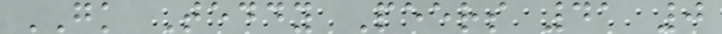GK Teddy Peers 41 0
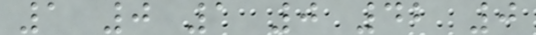1 0 1 0 42 0
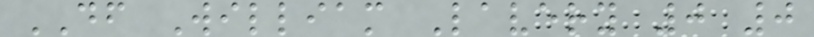DF William Lavery 0 0
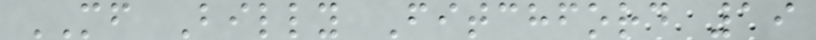MF Billy Fitchford 19
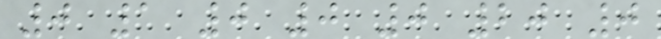0 1 0 0 0 20 0
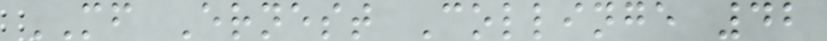MF Ernest Collinge 42
